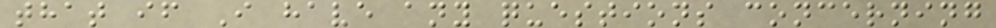that if I have any questions concerning
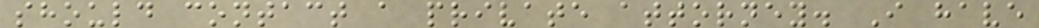should contact a private attorney. I have
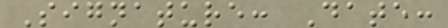Signature: Date:
